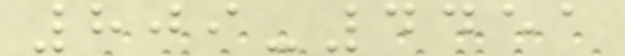809-4451
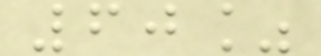60%
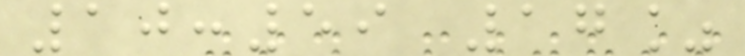10:59 17%
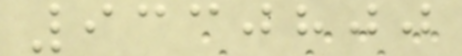9330800
